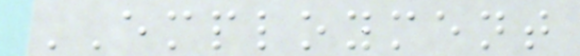EMPLOYMENT
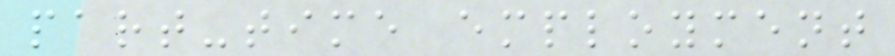part-time employment
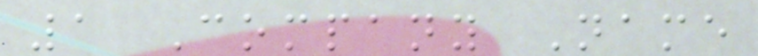1 Company Name
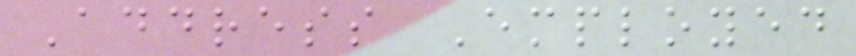Address Employed
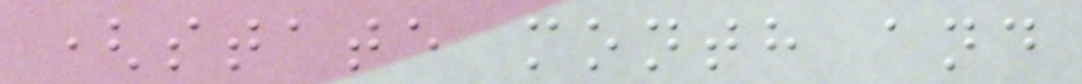(state month and
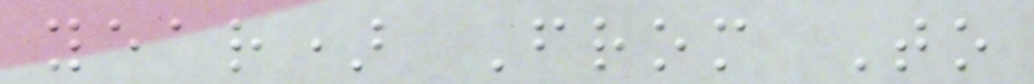year) From To
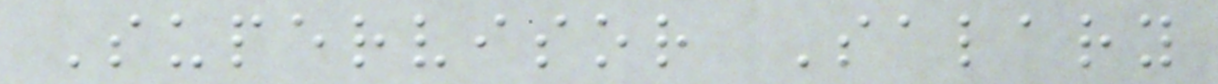Supervisor Salary
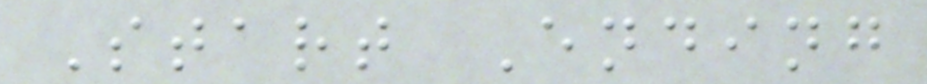Start Ending
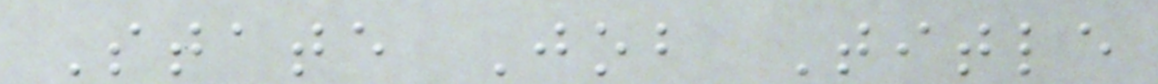State Job Title
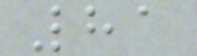81
